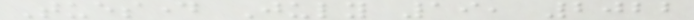Tuesday July 19, 2022
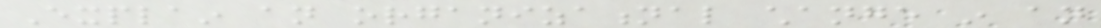Explain an organizational change in an
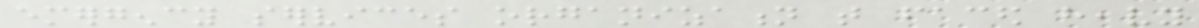emergency services organization that faced heavy
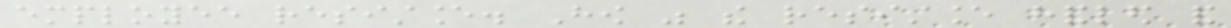employee resistance. How was the resistance handled and
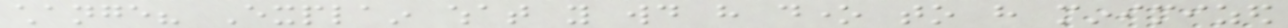change? Explain what you would have done to have minimized
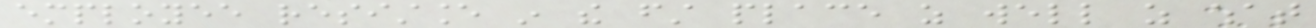employee resistance in the first place as well as what
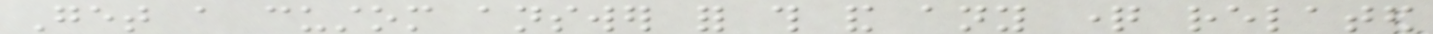Get a custom answer for this and any question related
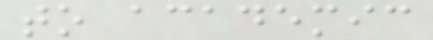to academic
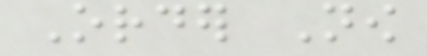Order Now
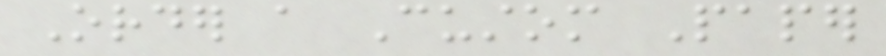Order a Custom Paper
